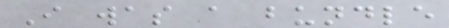I was a bundle
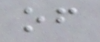of
